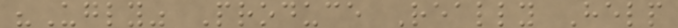"Ugly" Produce Really Help
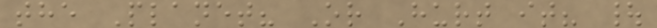the Planet? Or Hurt it? |
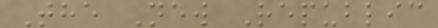The New Republic
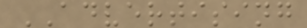ADVERTISING
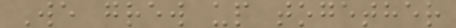We grew up together
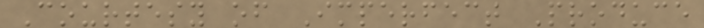Courtesy of Imperfect Produce
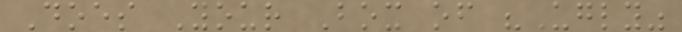Does Your Box of "Ugly"
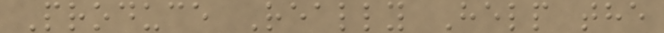Produce Really Help the
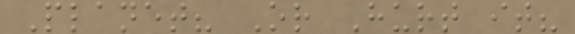Planet? Or Hurt it?
